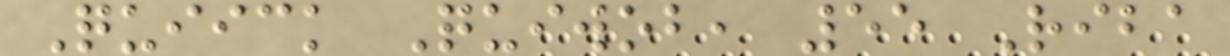Quiick Quiwob, 55 Riba
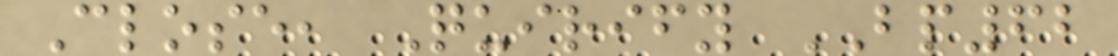Close, Quirify BP62
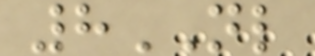8NL
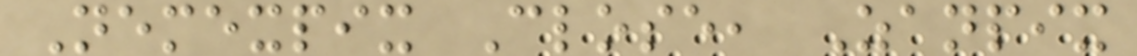Nemexpix Close, Zanpix
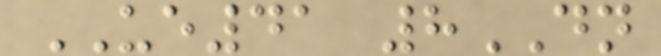UE41 8DN
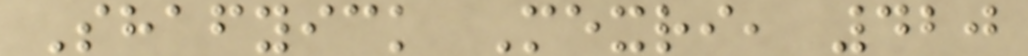Shafyick Mexri, 420
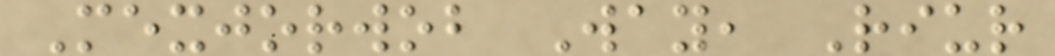Mexjorwob Way, Riur
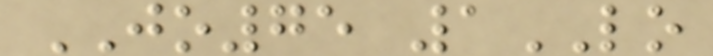JO75 1LO
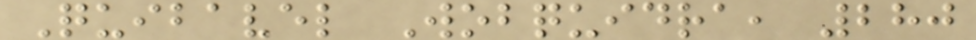Quibavel Wobquidra, 280
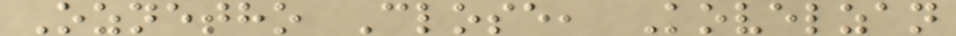Oznetho Close, Kovelzan
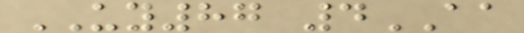UY87 4AA
